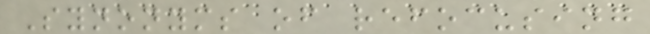Synonyms of refocusing
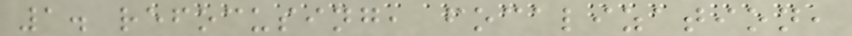1. refocusing, focalization,
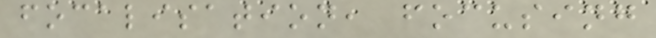focalisation, focusing
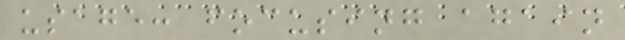usage: focusing again
